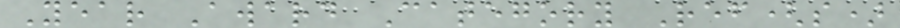Year Award Category Ref(s)
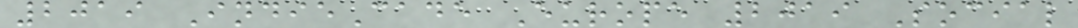2019 IndieCade Europe 2019 Social
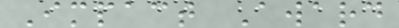Impact Award
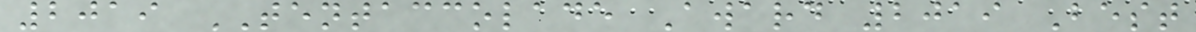2019 TENTACCOLADE Award 2019 Best
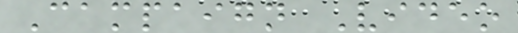Campaign Video
